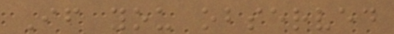If you observed
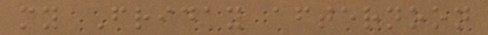my Friday afternoon
